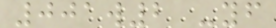001w2 -yf
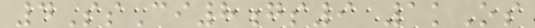4SsCi8gs9 1kOs
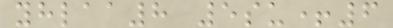yhlaa8 5su+6
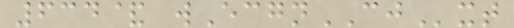634& wEcgnCJxt
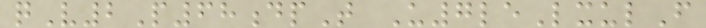qV2P68dpT U7leLxulF
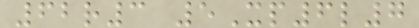62r3 5Xp6l7
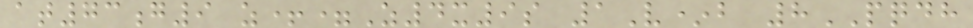at73g9 z+=Z4x9s 1V*b 8PQDH
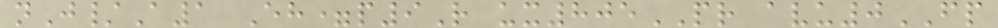nJ/A1 Eh=p9R ux805PR avu0FP
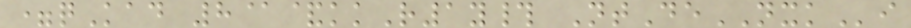=qKad 8@&kkR1y# NtDeNXKi
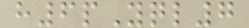h6pYql7
